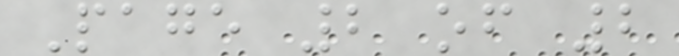Page 2 of 2
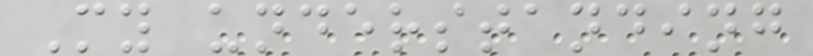My understanding
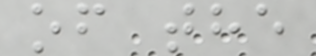of the
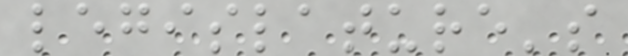legislature's
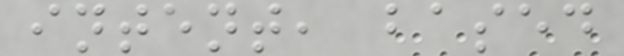intent, based
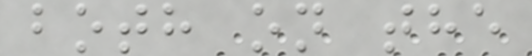both on the
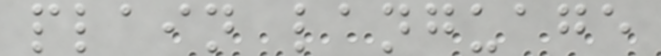plain language
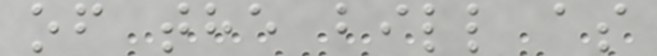of the bill as
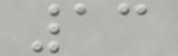13
